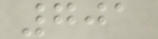701
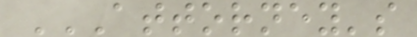ATTORNEY'S
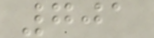701
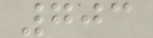703
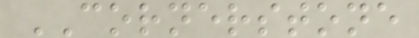CORNERSTONE
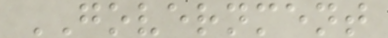GOVERNMENT
